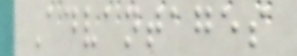Advantages
